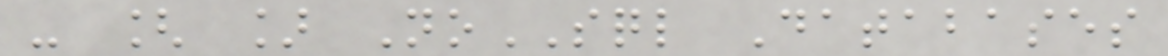- [ ] NoSQL Databases
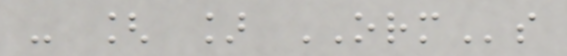- [ ] ORMs
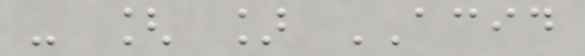- [ ] ACID
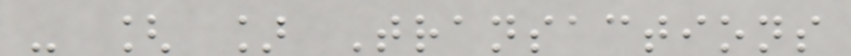- [ ] Transactions
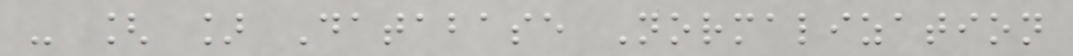- [ ] Database Normalization
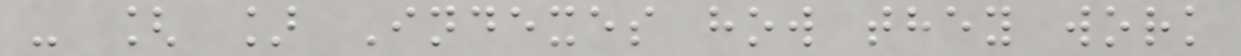- [ ] Indexes how they work
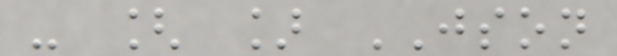- [ ] JSON
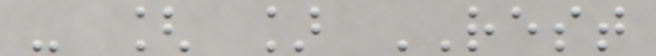- [ ] REST
